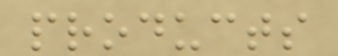products
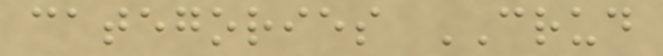categories CRUD
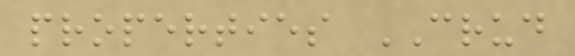properties CRUD
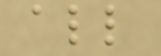all
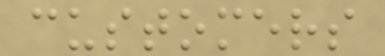customers
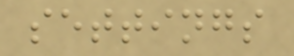settings
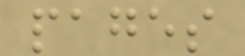pages
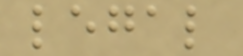legal
